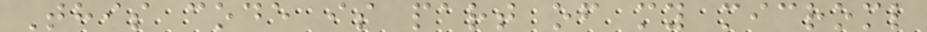This code is part of my microml
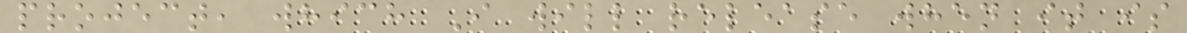project, which I will release when it is
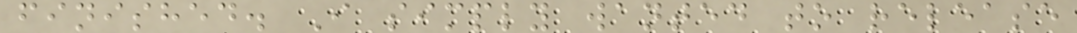finished. I simply wanted to release
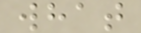what
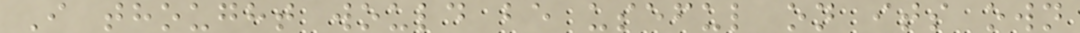I thought would be useful on its own
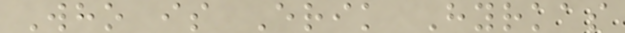Who is Erik Hyrkas
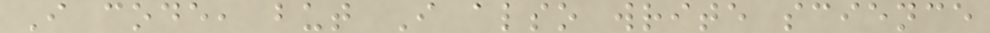I code, but I also write science
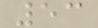53
